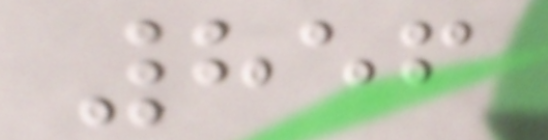856
